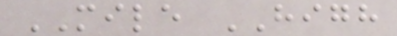MILE HIGH
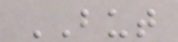BUT
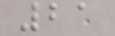21
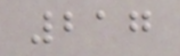217
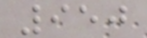950
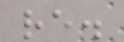re.
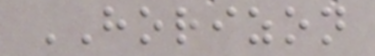HORIZON
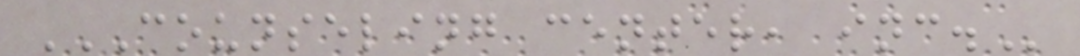COUNSELING CENTER, INC.
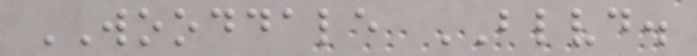WOODDALE BLVD.
